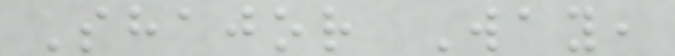Shajor Way,
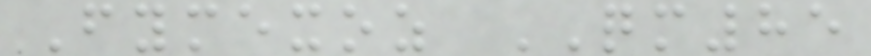Fymexoz QM85
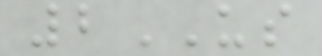2US
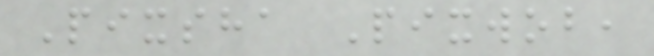Pixsha Pixwob,
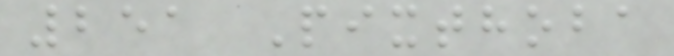251 Pixthoba
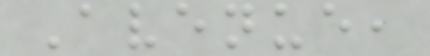Avenue,
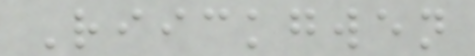Riickgwen
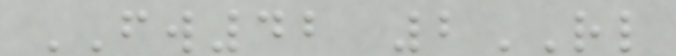FW42 2RL
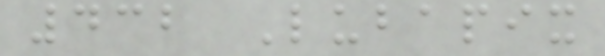432 Lubapix
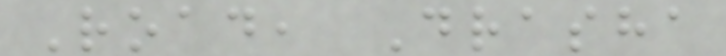Road, Drasha
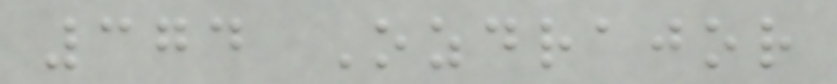374 Ozdrajor
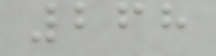268
